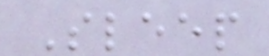Sleep
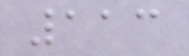113
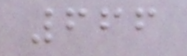666
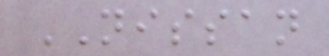NISSAN
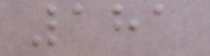181
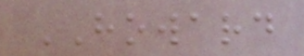HOWARD
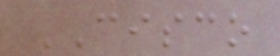CISCO
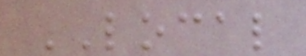LOCAL
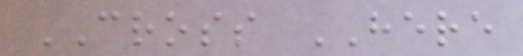CROSS HERE
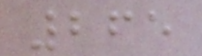265
